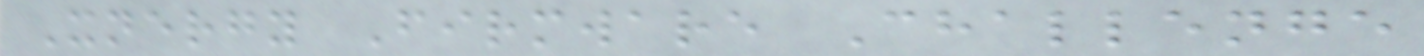Xnergy Firmware Challenge
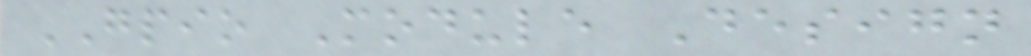GPIO Module Design
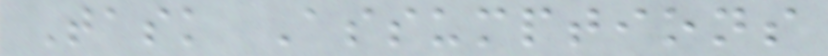Task Assumptions
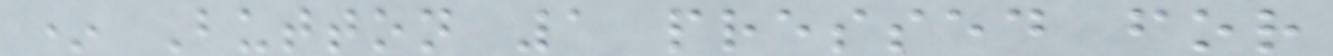* Button 1 pressed for
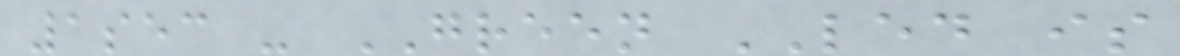1sec - GREEN LED is
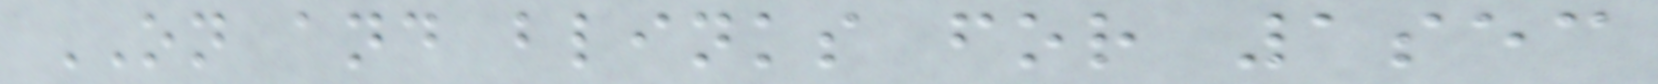ON and blinks for 1sec
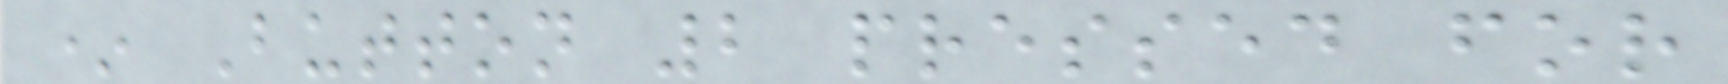* Button 2 pressed for
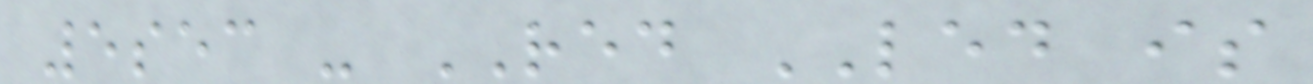5sec - RED LED is
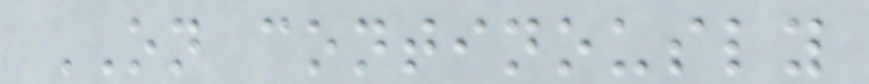ON continously
